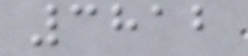3812
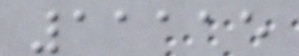11115
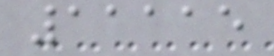11115
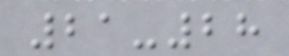21-28
